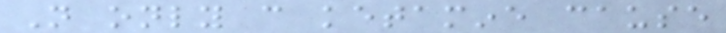Not only can ketamine cause
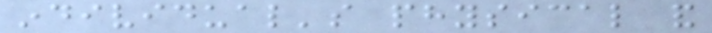individual's physical and
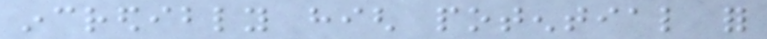incredibly high potential for
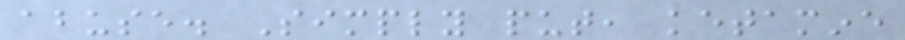abuse. Simply put, ketamine
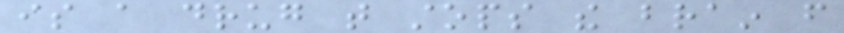is a drug that stops the brain from
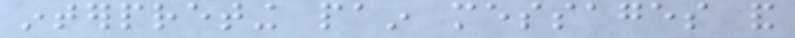interpreting pain messages and
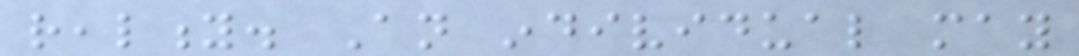reality. An individual may
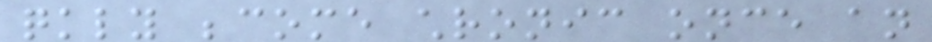quickly become chronic once an
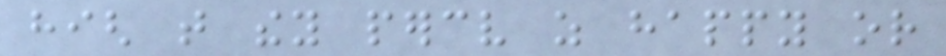high that they perceive as happy or
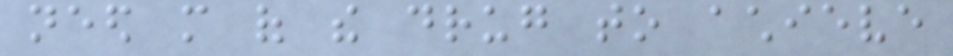need more of the drug to achieve
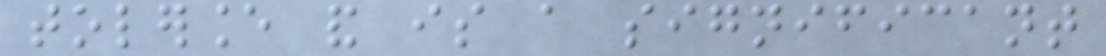tolerance and is a significant
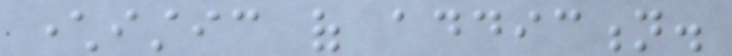characteristic of addiction.
